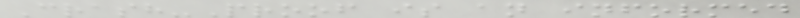Crash-Proof is an informed
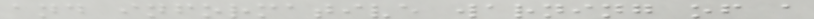and informative warning of a
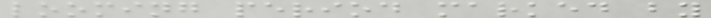looming period marked by
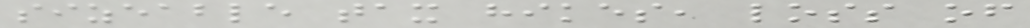sizeable tax hikes, loss of
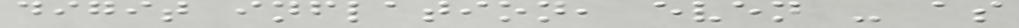digit inflation, even - as
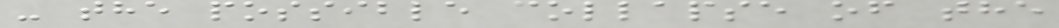- the possible collapse of the
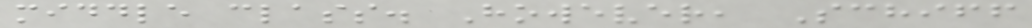middle class. However, Schiff
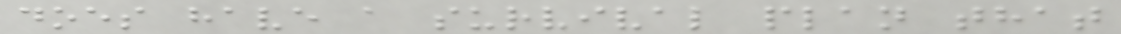does have a survival plan that
